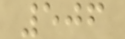506
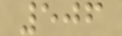506
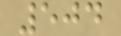504
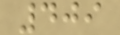409
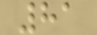81
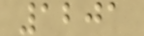1201
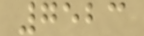7523
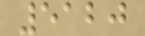5120
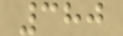380
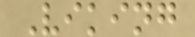Viking
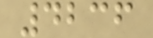4236
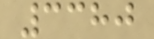3380
